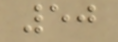50
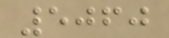5060
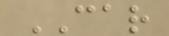CAR
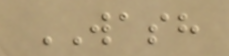WASH
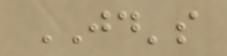JD's
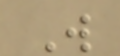W
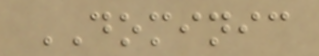DOMINIC
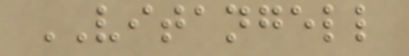VITANGELL
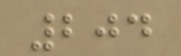204
